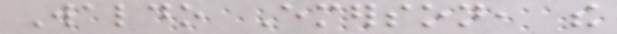Waldo Emerson, the
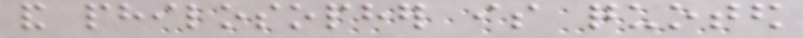and philosopher is quoted
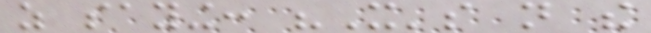as saying: "It's not the
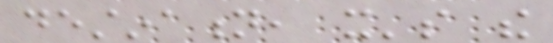destination, it's the
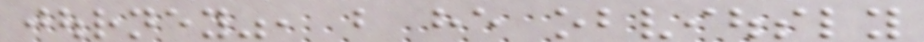journey", but he obviously
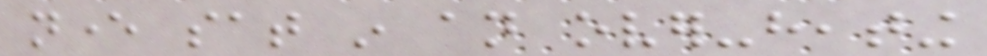never sat in an over-heating
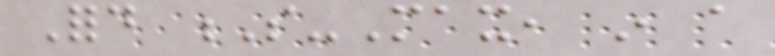Ford S-Max, in a
